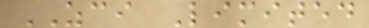ZCI Limited
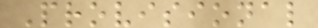Provisional
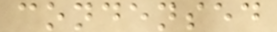condensed
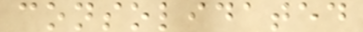consolidated
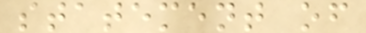statement of
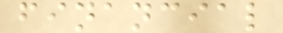financial
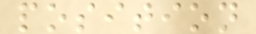position
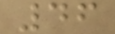46
